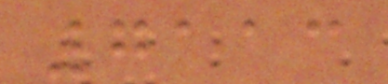7113
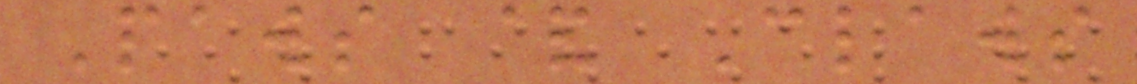Paws & Claws
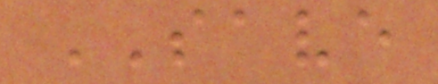SAVE
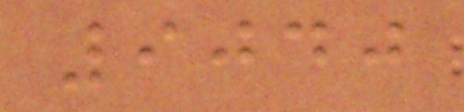9040
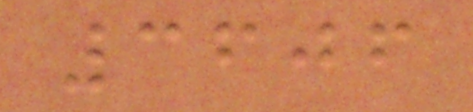3606
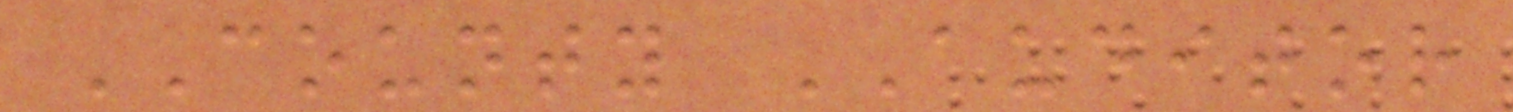COUNTY AUDITOR
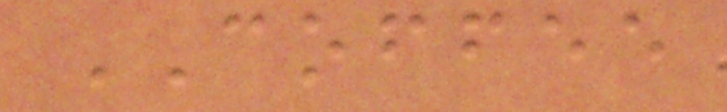COFFEE
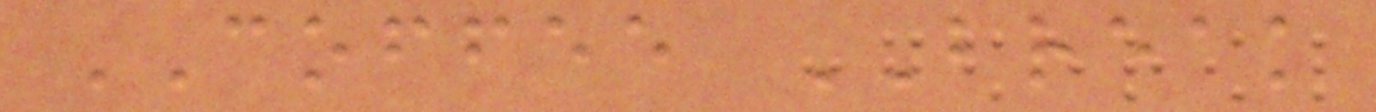COFFEE BREAK
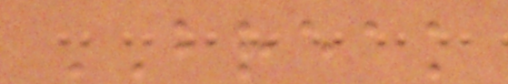BREAK
